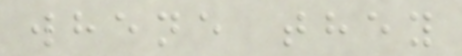whene they
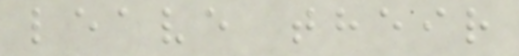leave their
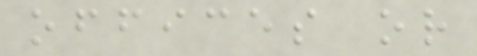offices or
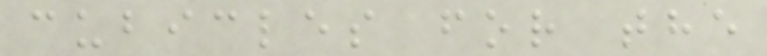cubicles for the
